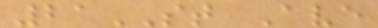21ST Ave
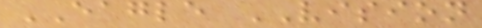EAGLE VISION
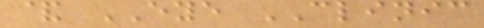& EYE CLINIC
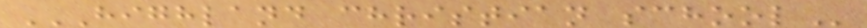HIGHLAND CHRISTIAN SCHOOL
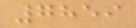7859
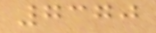7370
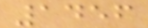1456
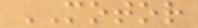MOTOR
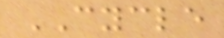CYCLE
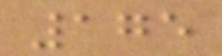175
